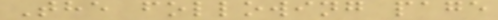The following page
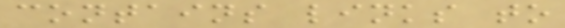contains links to
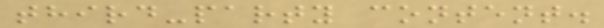third-party content.
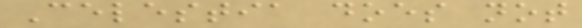Celestia does not
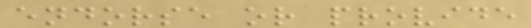endorse or provide
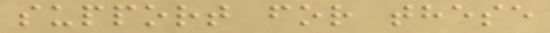support for these
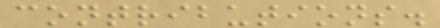contributions.
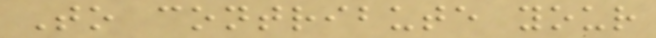To contribute your
